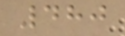480
